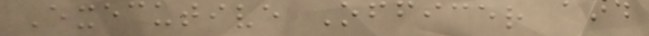Executive Officer and
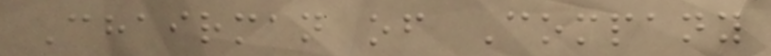Chairman of Company
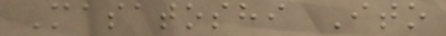Masatoshi Ito
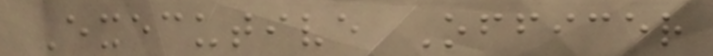Executive Officer
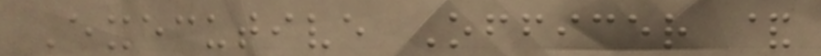Executive Officer &
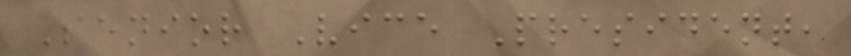Senior Vice President,
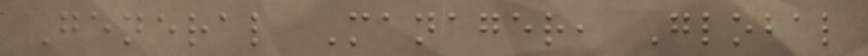General Manager, Global
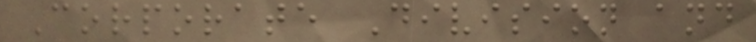Corporate Division and
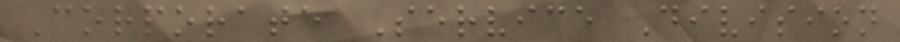Corporate Service Division
